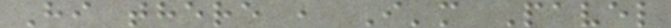Hi there , I'm Pavel
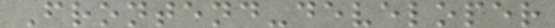Frontend-developer
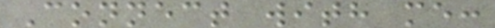Connect with me:
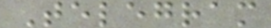Telegram
